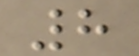8
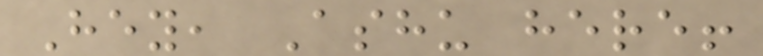Hey, Ashu here!
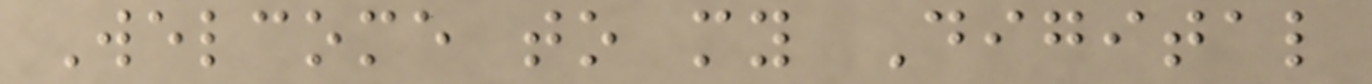Welcome to my Digital
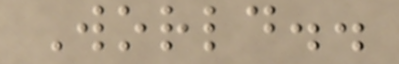World..
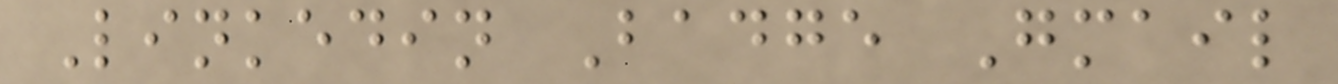Linkedin Badge Gmail
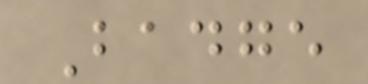Badge
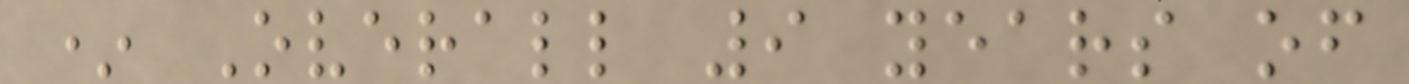* Overall 9 years of
